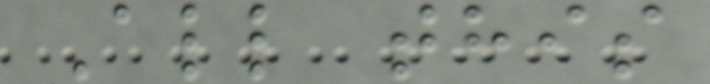All this
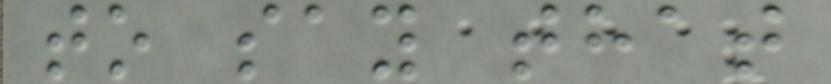to say that
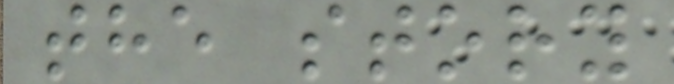the story
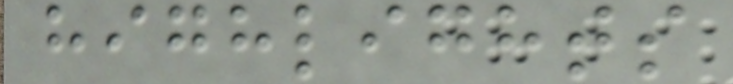highlights
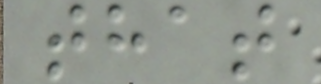that
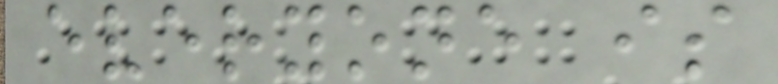everyone is
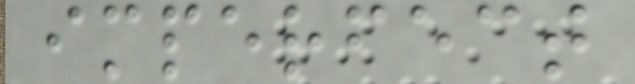imperfect
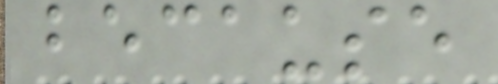because
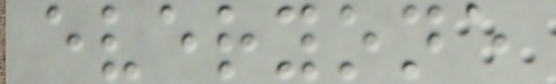everyone
